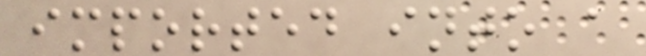imported into a
